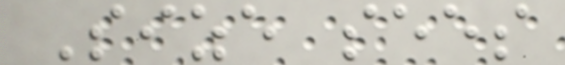Size sees
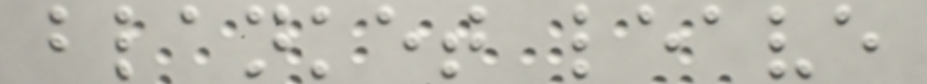blanket leave
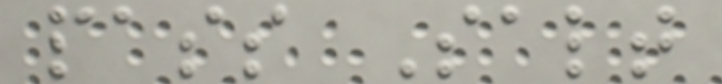pass Salt
